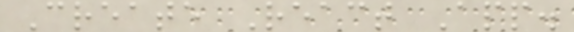Create React App.
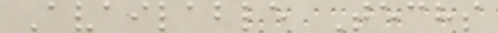Available Techs
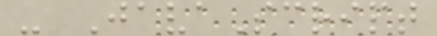- JavaScript
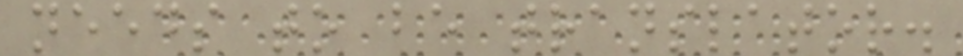needs to be translator.
